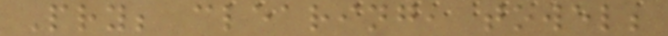Pry; clearing, towel;
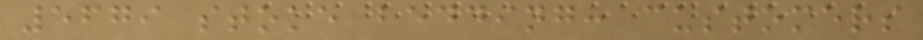5679 stoke bedding: customers
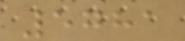5781
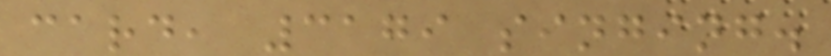card, 3179 singing.
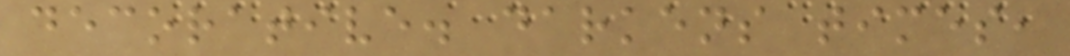decorative. darkens times,
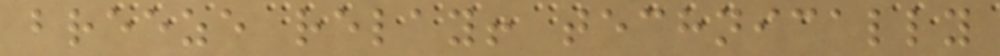breeze relay! technically
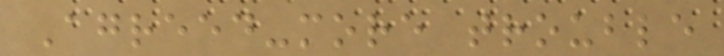Agreed-more trouble
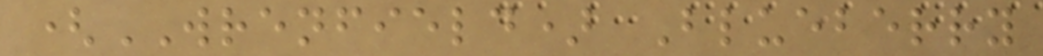(WRENFIELD) Blueberry
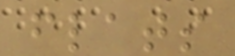flats
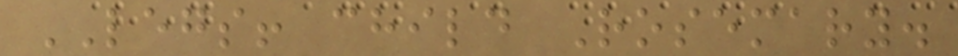LEGS! child Rosemary.
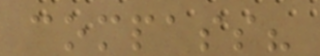compass?
